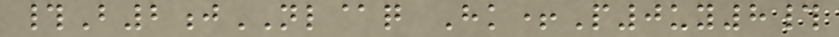#B2jNL@q Hk+P0uy8#
